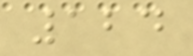124
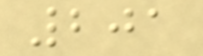201
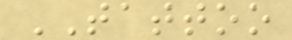TATTOO
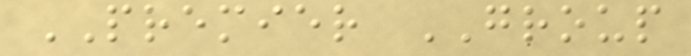PREMIER GROUP
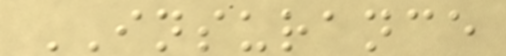INSURANCE
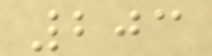203
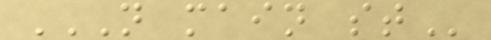N MAIN ST
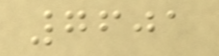7601
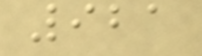921
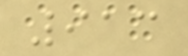913
